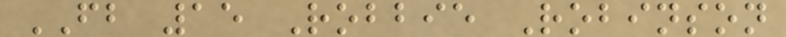FB 15 Robbie Robinson
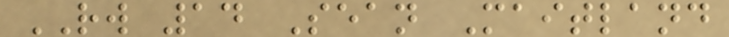RW 14 Sean Maitland
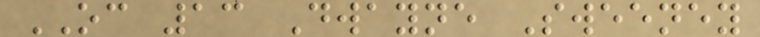OC 13 Dwayne Sweeney
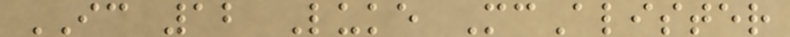IC 12 Luke McAlister
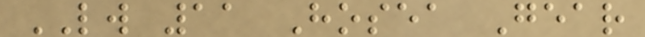LW 11 Hosea Gear
